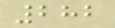282
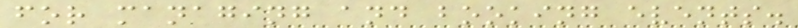for managing and booking events.
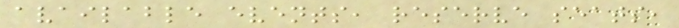available events, reserve seats,
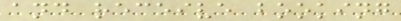and receive booking
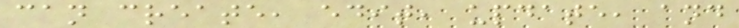can create, edit, update, and
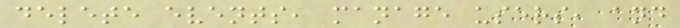delete events, manage users, and
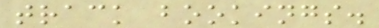track bookings.
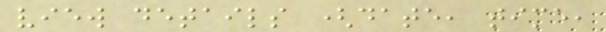view details (date, time,
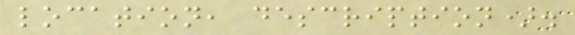location, description).
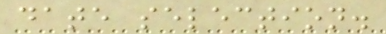date selection.
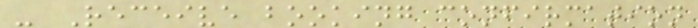- Receive booking confirmation
